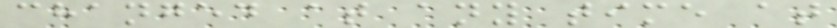changed at any time at
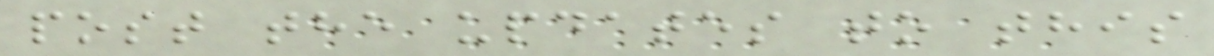post the updates to this
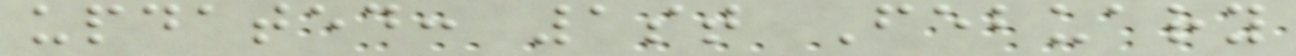updated: 1st Febuary
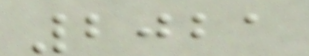2021
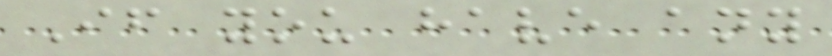If you have any
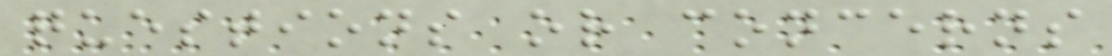questions or concerns
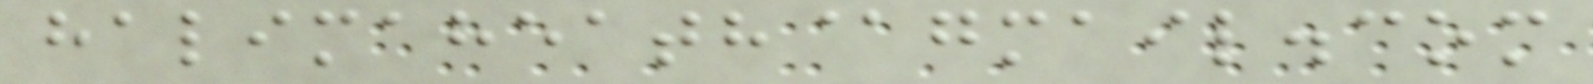halimaheath@gmail.com
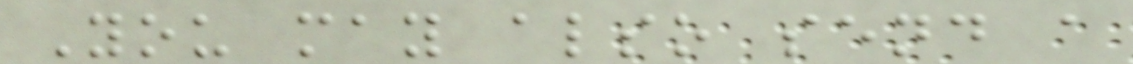You may also send a
